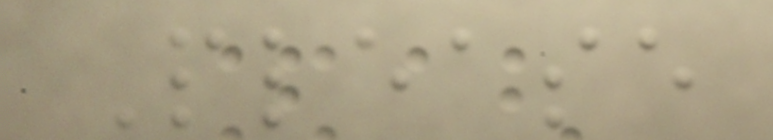Please
